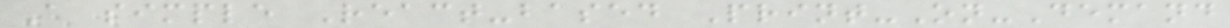A simple React-based Print-On-Demand
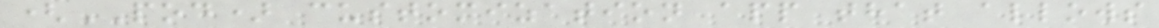(POD) customization app that allows
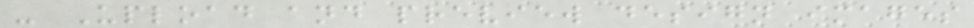- Upload and preview design images
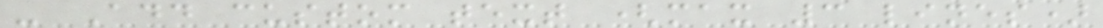- Add custom text (max 3 lines)
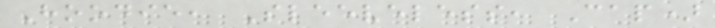Hoodie, Sleeveless, Cap)
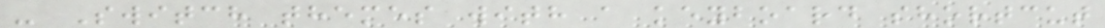- Switch themes with a keyboard shortcut
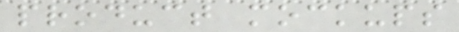product mockups
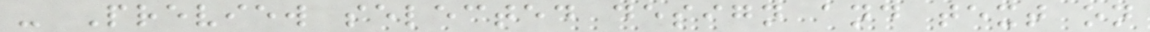- Preview selected design and text on
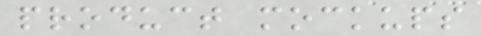product mockups
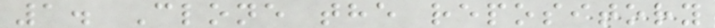1. Clone the repository
